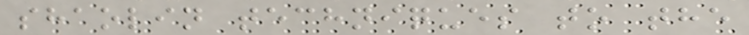shaolin techniques to the
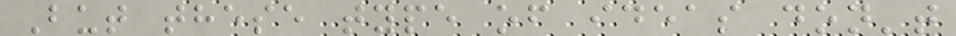But these type of ideas don't
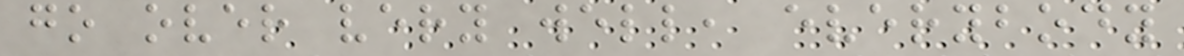go over very well, everybody
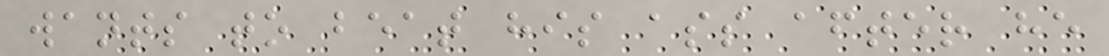wants to beat his ass after he
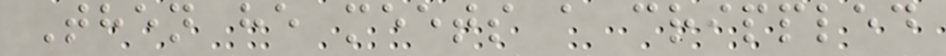Then he meets a crippled
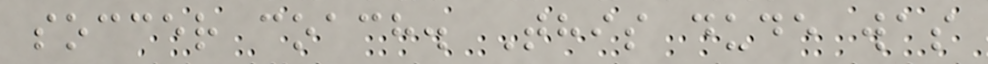soccer coach. This dude was
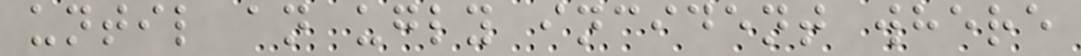until an ugly incident where
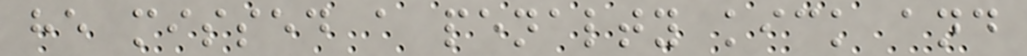he missed a penalty kick and
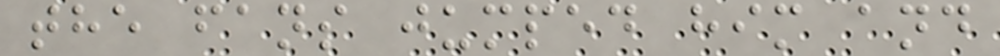the fans jumped him and
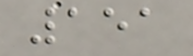151
